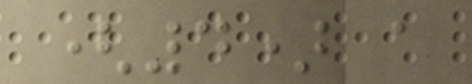(4) a
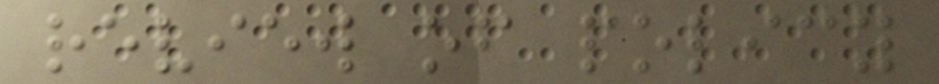review of policy
